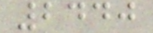2440
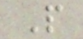P
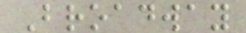Broadway
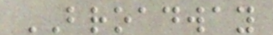BROADWAY
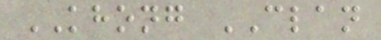KHONG CLAN
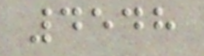4548
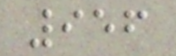956
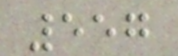557
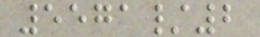5571/2
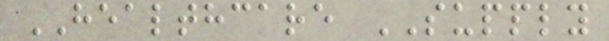HEALTHCARE SUPPLY
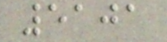5101
